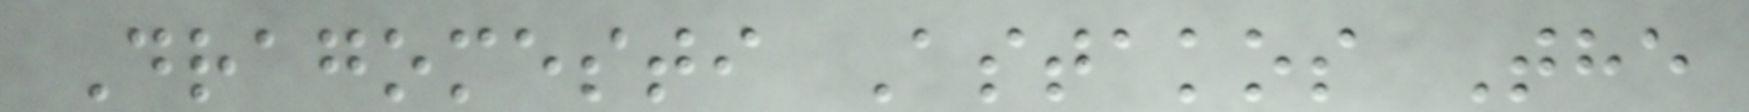Dragomesti Astakos The
